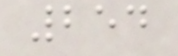254
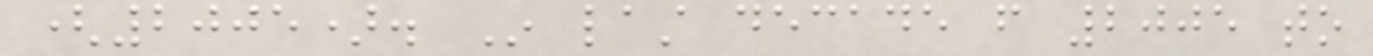(2005). In last decade from 2005 to
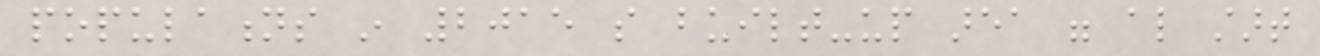populations in 2015 so built-up area were also start
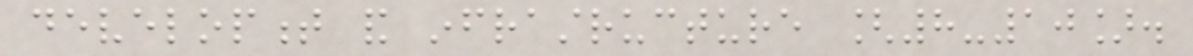development and infrastructure [8-10].
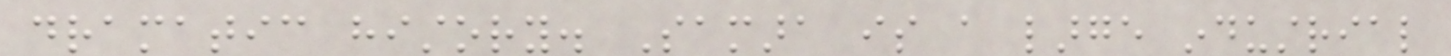dramatic history. Samara is a large industrial
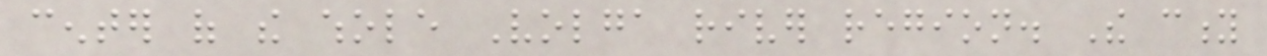center of the whole Volga river region. The city
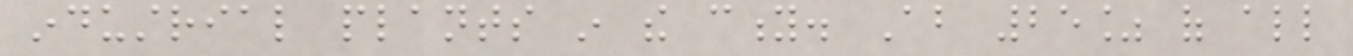industrial plants in the city. About 25% of all
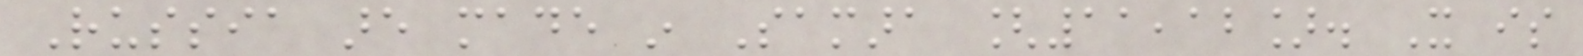Russia are made in Samara [11,12]. It is
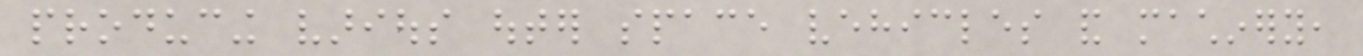producing various outer space vehicles and machinery,
